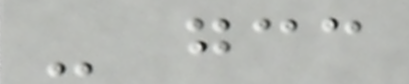- gcc
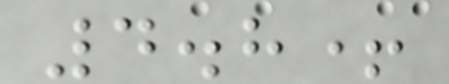4.8+
